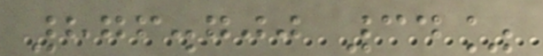876.700 34%
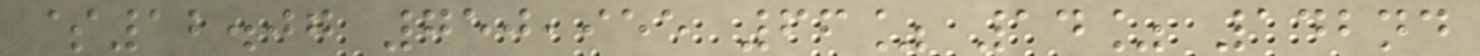$12.07 750,955 66% 14% 142nd
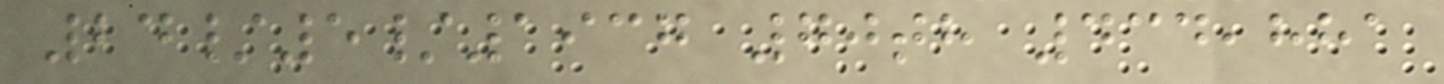24/5/1937 70th 434,881
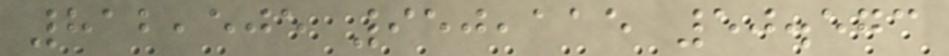812,505 950,115 50.573
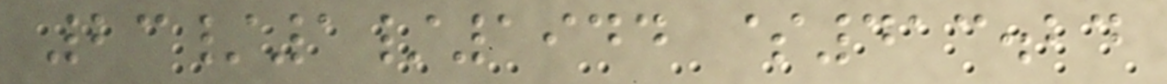23/1/1944 $413.24
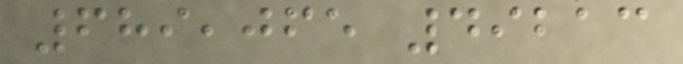689,065 49213
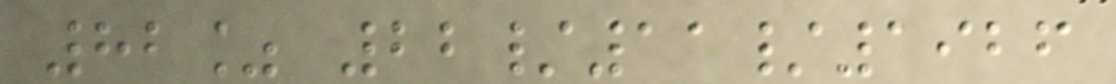82% 22/11/1926
